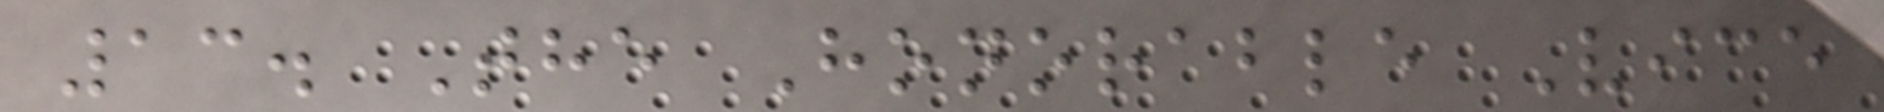13. The Honorable Vice
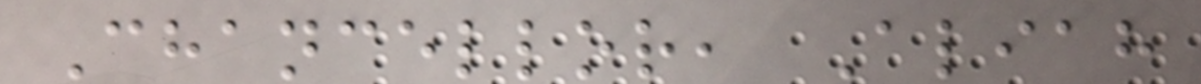Chancellor, Aliah
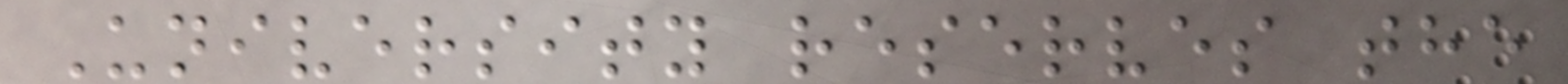University reserves the
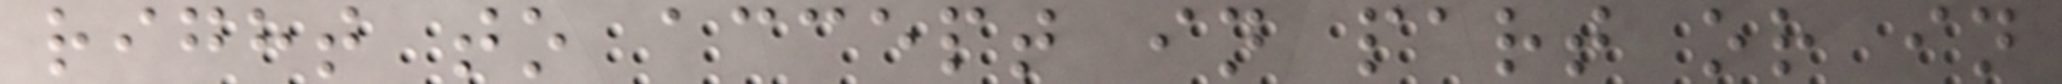right to accept in part or in
